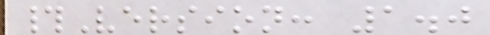#Version: 1.0
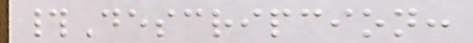#Descripcion:
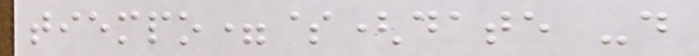tiempo=$(date -d
